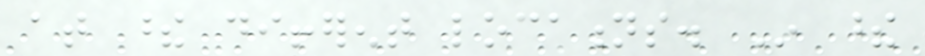at these different locations. In these
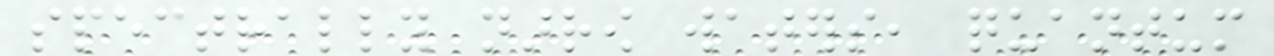spectrally narrow waters, quantum
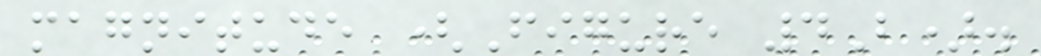magnitude (Figure 4B).
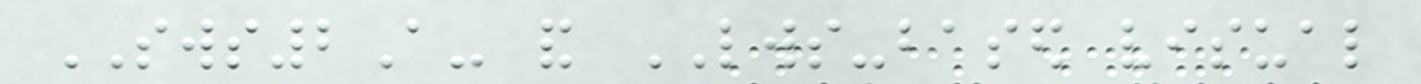SWS2A- and LWS-based visual
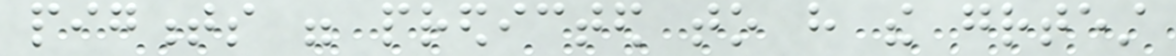pigments were predicted to have the greatest
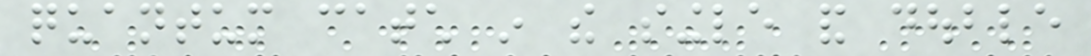quantum catch in the single and double
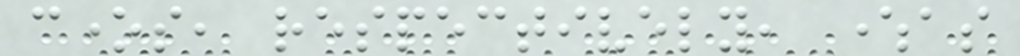cones, respectively, whereas
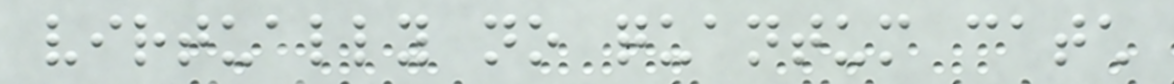virtually no quantum catch
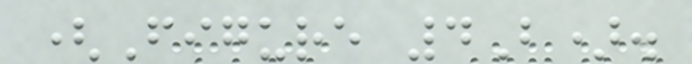(Figure 4B).
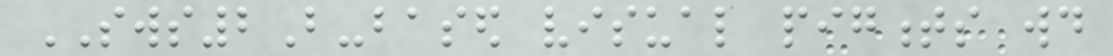SWS2B-based visual pigments would
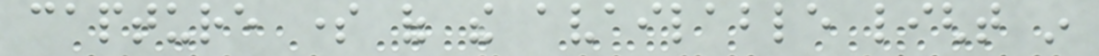capture some of the available light in
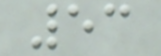53
